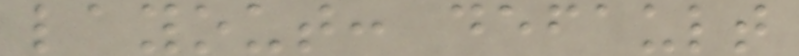layout: default
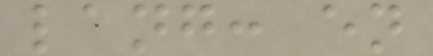lang: en
